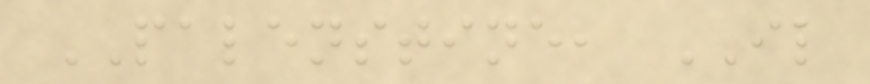PALENSTINE, IL
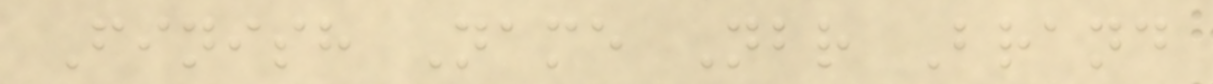Finish Name Nbr Brand
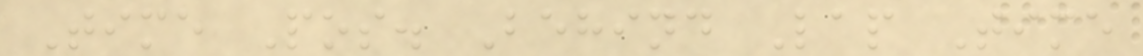Time Pos. Behind Lap Time
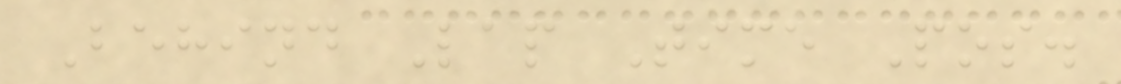Behind Lap Time Pos.
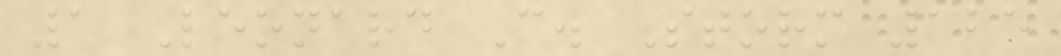1 Leonard C. Storm 125
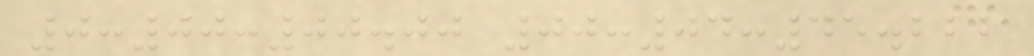0:00:00.00 00:04:45.222
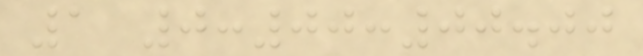1 0:00:00.00
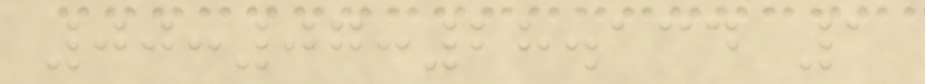00:07:28.134 1
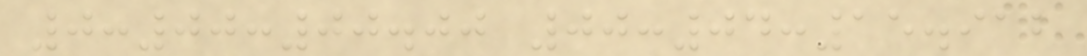0:00:00.00 00:04:15.912
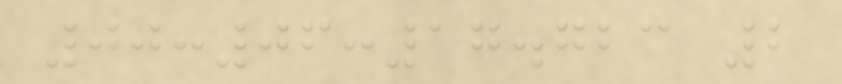00:06:17.723 2
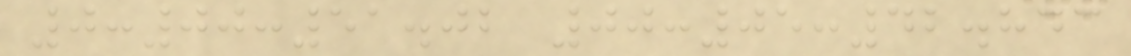0:00:51.02 00:05:42.843
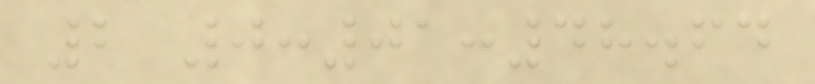2 0:01:48.64
